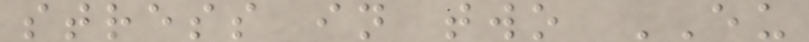stress in two EU
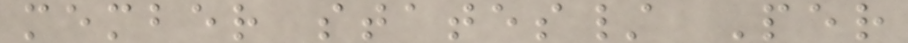member states/ Per
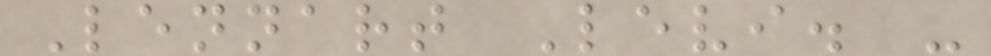Lennart Levi. -
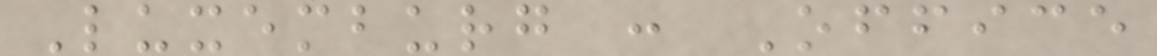Luxemburg : Office
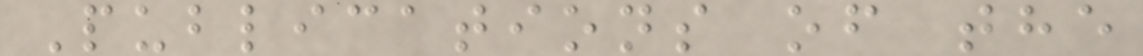Publications of the
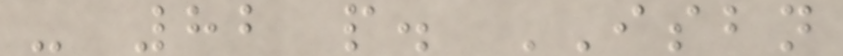- 82 p. ISBN
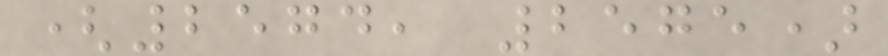(2574, 2575)
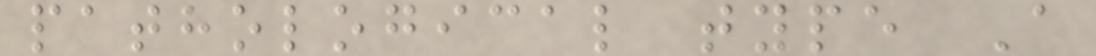pathological type A
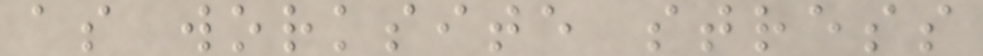as worksite stress
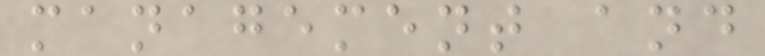management and
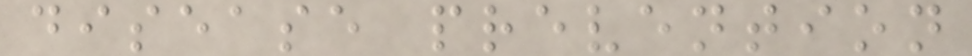disease prevention
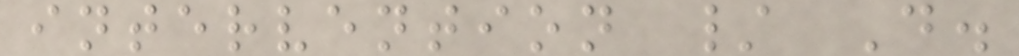intervention / D.
